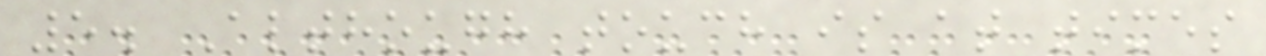5. Although touch is at times
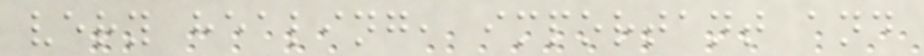very healing, important and
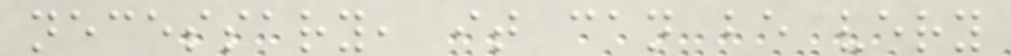necessary, it can be very
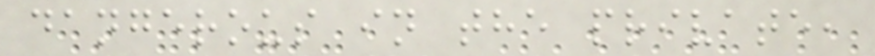dangerous in the private,
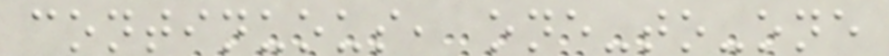continuous, one-to-one
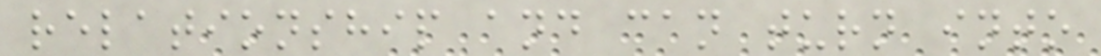relationship and can turn into
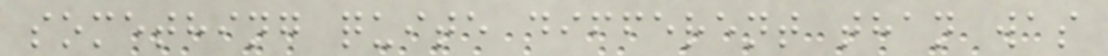something quite different than was
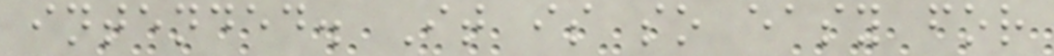intended. It is so easy for
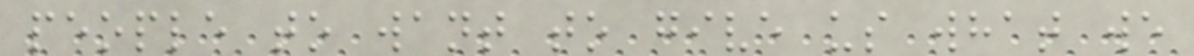people to want to give us what we
